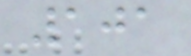101
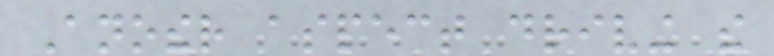Another aspect driving the
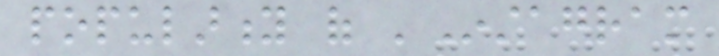popularity of 'Instagram
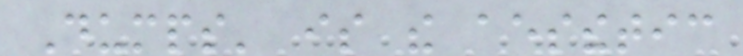Dumps' is the aesthetic
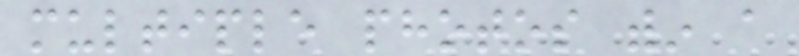multiple photos within a
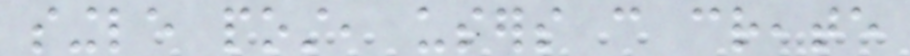single post, users can create
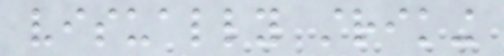visually striking
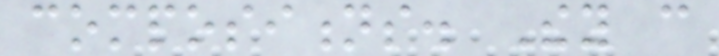compositions. They can
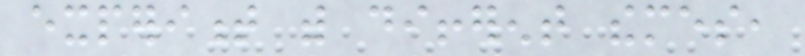experiment with different themes,
